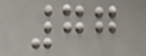77
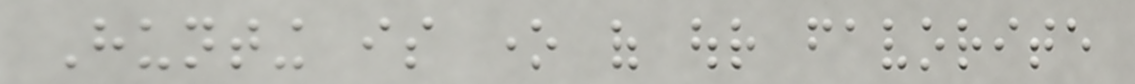Hunting is one of our favorite
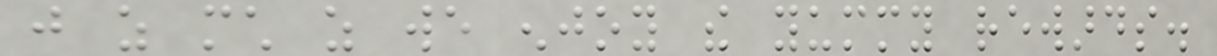just as much as we enjoy the yummy rewards.
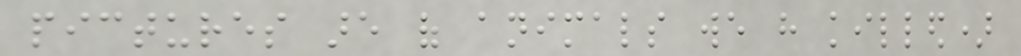pictures are of animals we have killed)
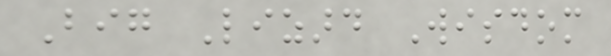Big Lizard Wisdom
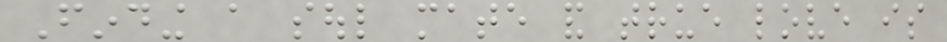Finding a soul mate and true love is
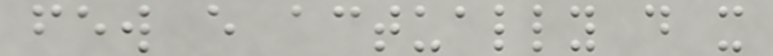few every actually do it
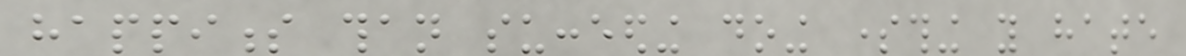happiness than succeeding doing something you hate
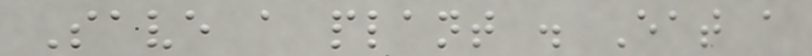Save a plant . Eat a
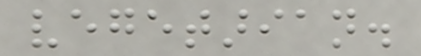vegetarian.
